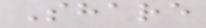Share
